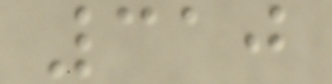310
